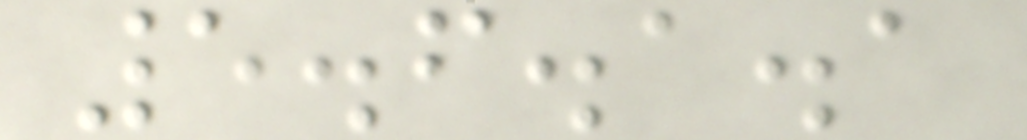5.6.1.1
